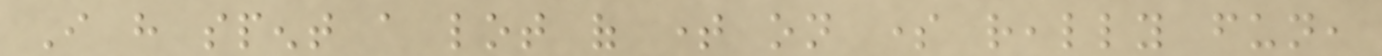I have spent a lot of time on some really fun,
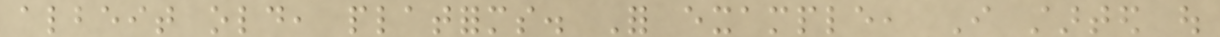albeit old, platforms. For example, I started out
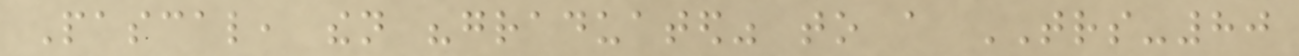Pascal, then "graduated" to a TRS-80
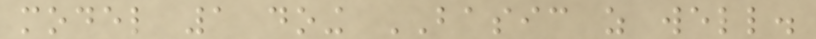model 1 doing BASIC as well.
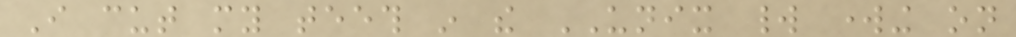I cut my teeth in the UNIX world working on
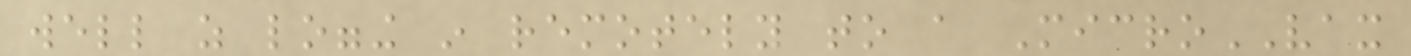well as logging in remotely to a MicroVAX
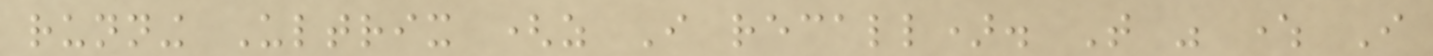running Ultrix (as I recall). That was where I
